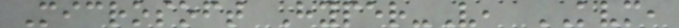Microsoft Hyper-V, KVM,
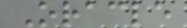Oracle
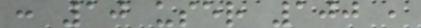: 10 user 100 ,
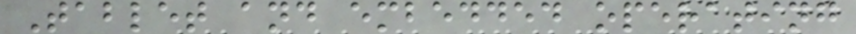Tablet and embedded operating
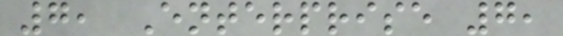7, Enterprise 7,
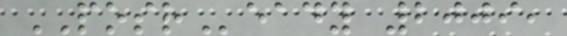POSReady 2009,
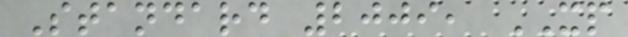Standard 2009, XP
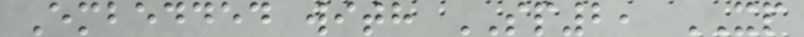Embedded with SP2, XP
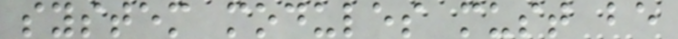system modules must be
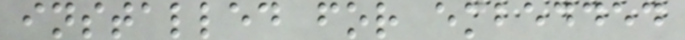installed for embedded
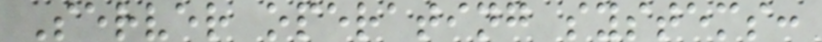Server operating systems:
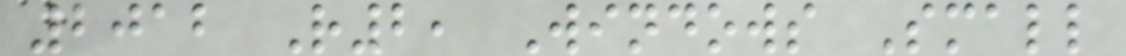2012 R2, Windows Small
